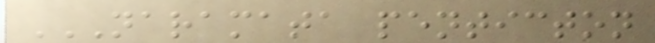NARAMATA PENTICTON
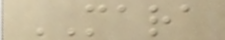MARA
